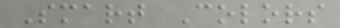Smart Colors
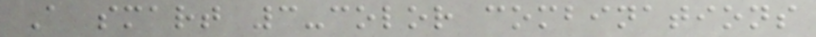A smart 3-color combinations
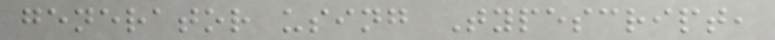generator using Typescript,
